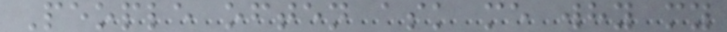People often ask me why my
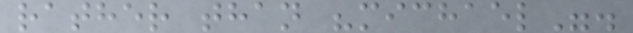rather than "michael".
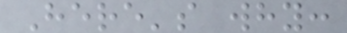Here's why:
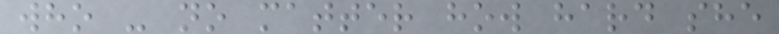who - no matter how hard she
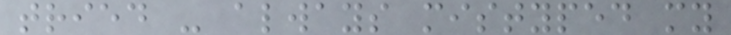tried - always mistyped my
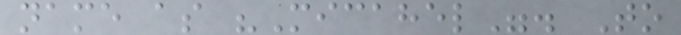name as "Micahel". To
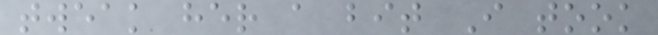tweak her a bit I took
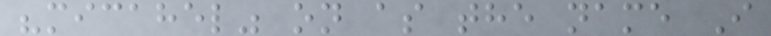"micahel" on as the name I
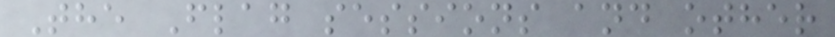The Flag sessions and other
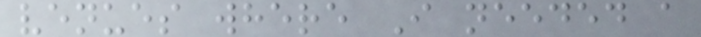venues where I needed a
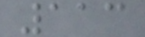113
